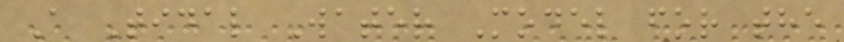A Tidal Water Model for the
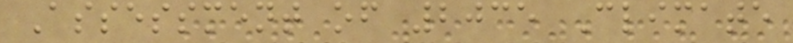Assessment of 2035 Climate
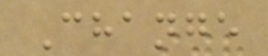Change
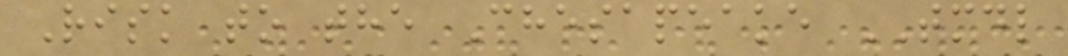Risk to the Chesapeake TMDL
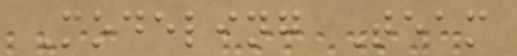Modeling Team
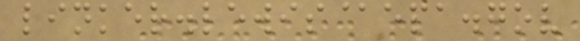linker.lewis@epa.gov
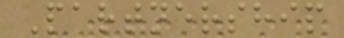Partnership
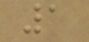1
